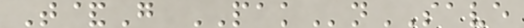T&G PAKnSAVE
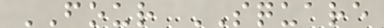FOUR SQUARE
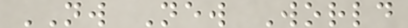NW New World
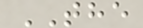THE
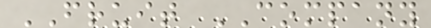FRUIT COMPANY
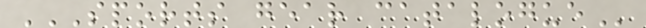SPORTS GEAR CATALOGUE
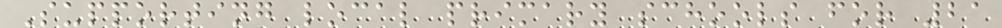Supporting local primary schools for 21
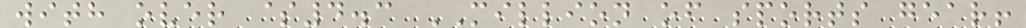with over $4.3 MILLION of sports gear!
